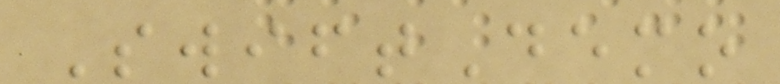SwiftDemo
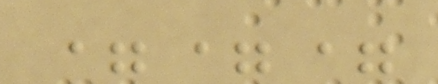===
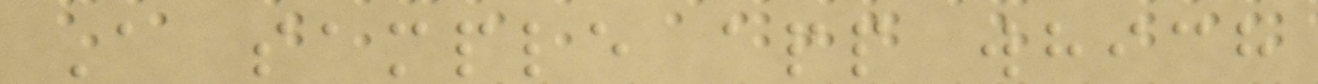A sample app which
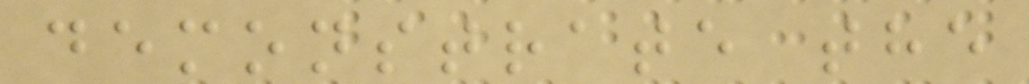demonstrate the
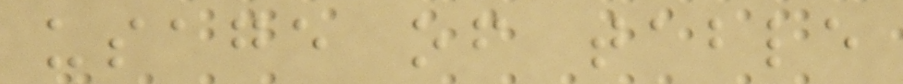usage of table
